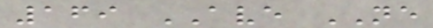169 AVE NE
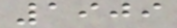1909
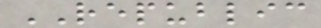REPUBLIC
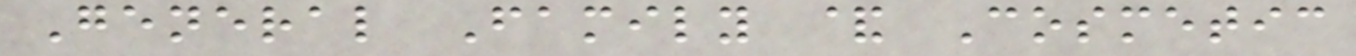General Family & Cosmetic
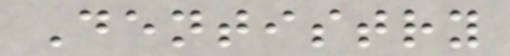Dentistry
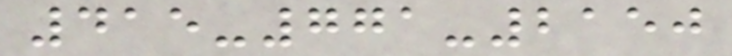415-771-2150
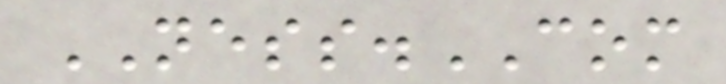NESS.COM
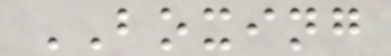BOXING
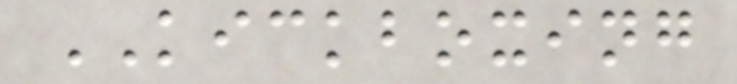KICKBOXING
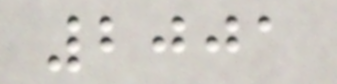2001
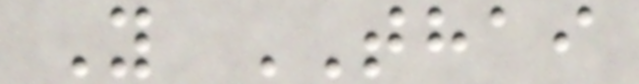Y THAI
